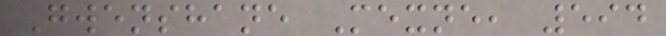Gwenshane Mexne, 594
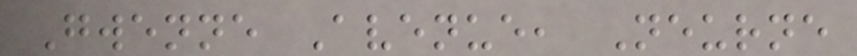Gwenne Avenue, Neurne
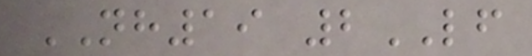NH19 2LF
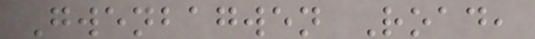Gwenbagwen Road,
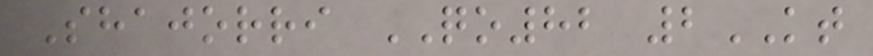Shajorri QO82 2KT
